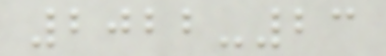2022-23
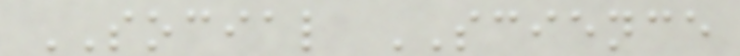SOCIAL SCIENCE
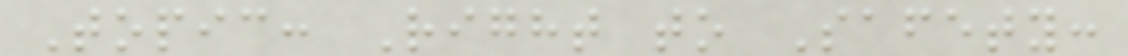Topic: Right to Safety:
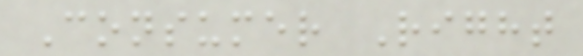Consumer Right
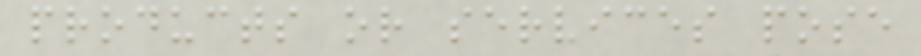products or services pose
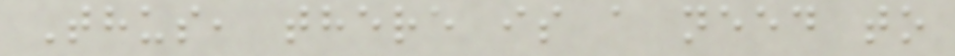Thus, there is a need to
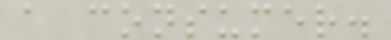a consumer.
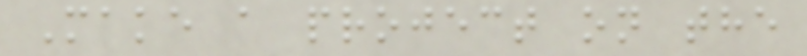Make a project on the
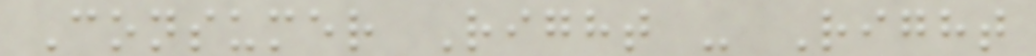Consumer Right - Right
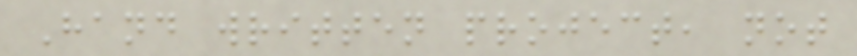Hand written project, not
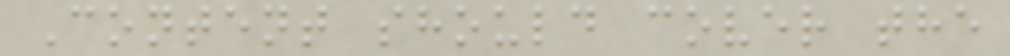Content should cover the
